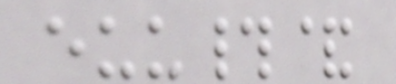euu#&
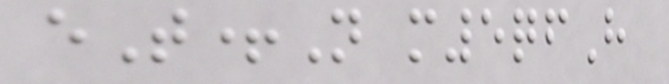eT+N m5qfH
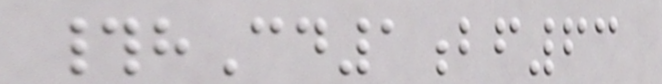#hCd1bf63
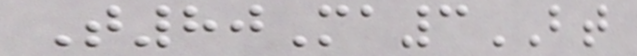T80Ma3BT
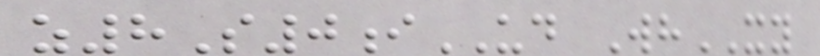z8S0iUD WhXY
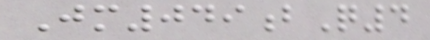Jm049bQ4
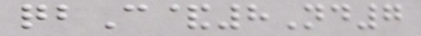qbC&8Nd7
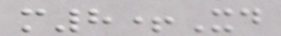m8+Xd
